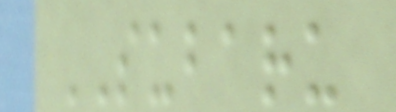SUBARU
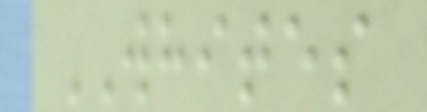WHITES
